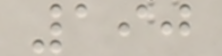190
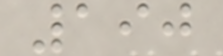190
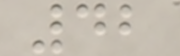42
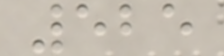525
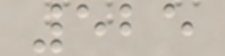525
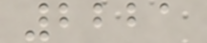2221
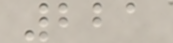221
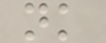nk
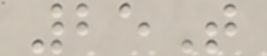25T
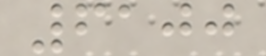6100
